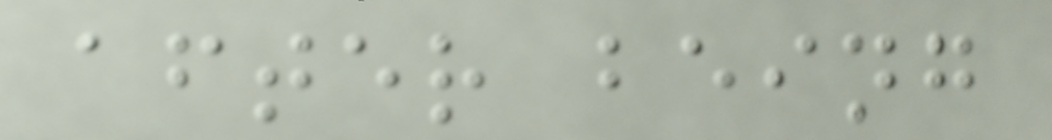after being
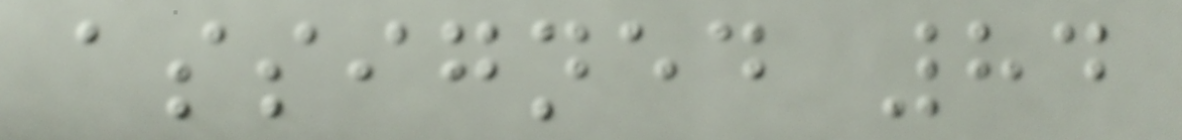assigned 84
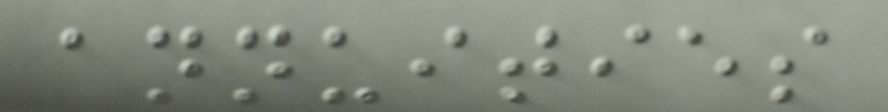annuities
